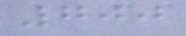700
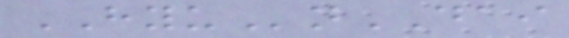HYUnDAI
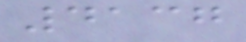4137
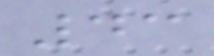43
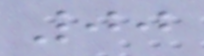00
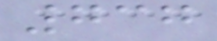737
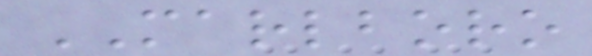MARLBORO
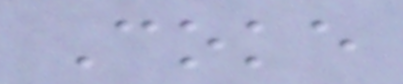Coke
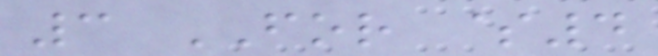3 FOR $4
